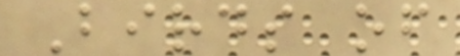Birds of
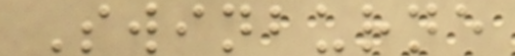Swinburne
